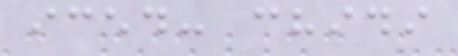iced: chidi
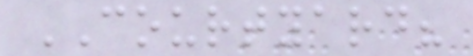COURTYARD?
